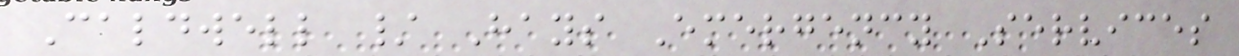Caldwell / Hays Emergency Services
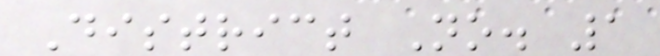District No. 1
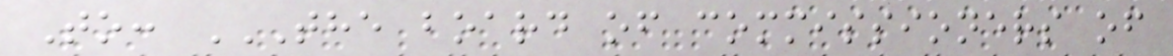To: THE BOARD OF COMMISSIONERS OF
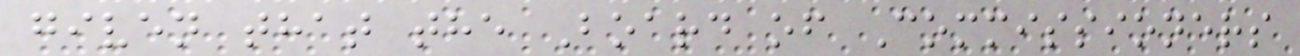given that the Board of Commissioners
